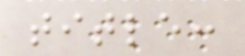title:
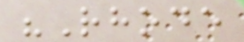"Rhode
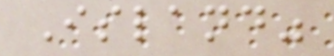Island"
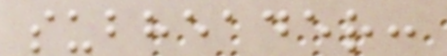subheader:
